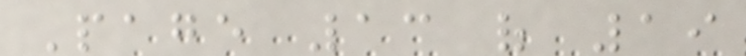Page 13 of 19
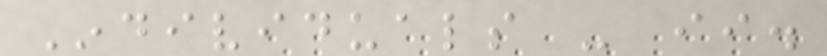Individuals - ii.
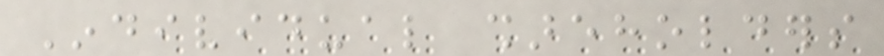Individual shareholders
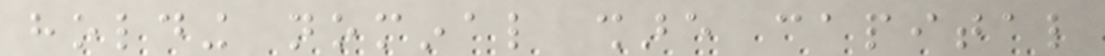holding nominal share capital
